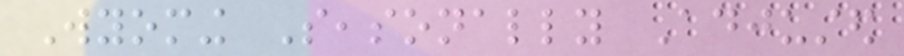Wyoming Seasonally Adjusted
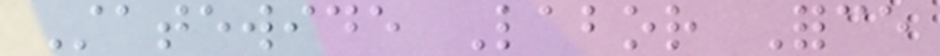Statewide Labor Force
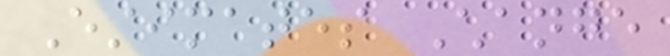Estimates Change
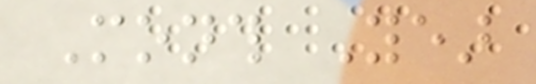Month Year
